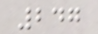247
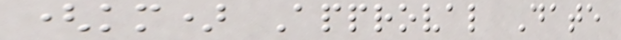(km) Approval Date
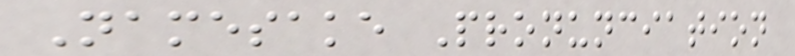Namesake Pronunciation
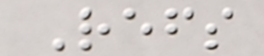Refs
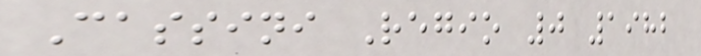Cassini Regio 0 1982
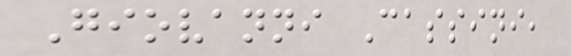Giovanni Cassini,
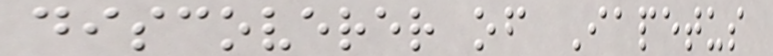discoverer of Iapetus
